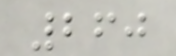260
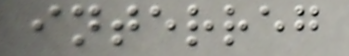interreg
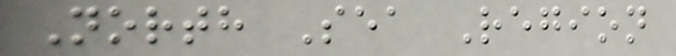North Sea Region
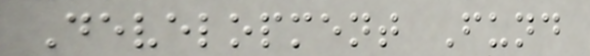Development Fund
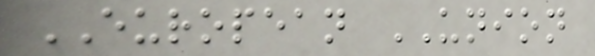EUROPEAN UNION
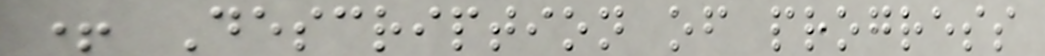+ Description of progress
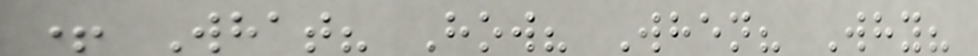+ What? How? When? Why?
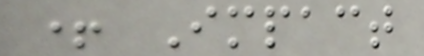+ Impact
